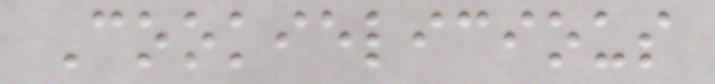Cookielicious
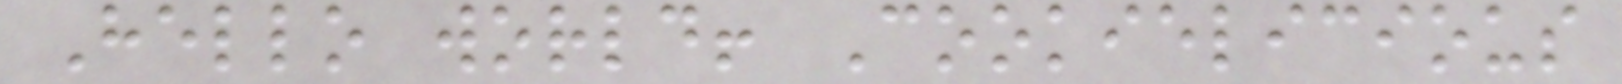Hello world! Cookielicious
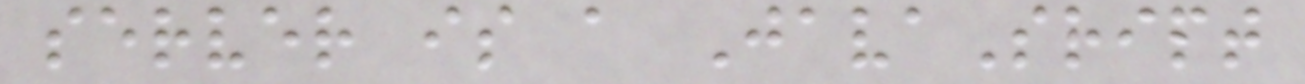server is a JavaSript
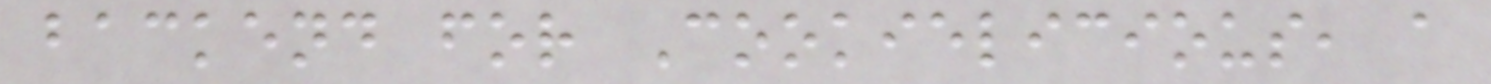backend for Cookielicious, a
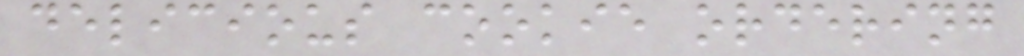delicious cookie ordering
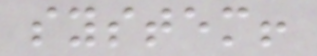system!
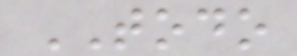TODO
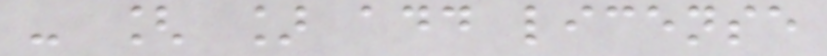- [ ] add license
